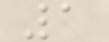1
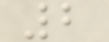2
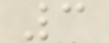3
